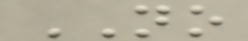NO
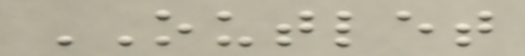OUTLET
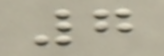7
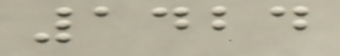1424
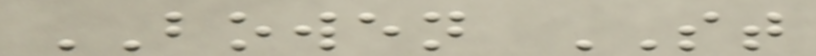BOWEN ST
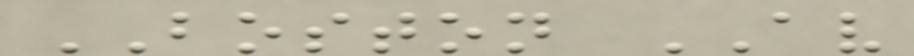BOSTON AV
